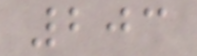203
